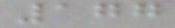177
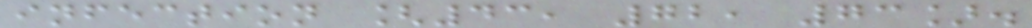infection [43, 72, 73].
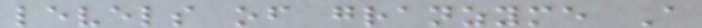levels of granzyme A
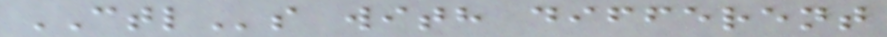CTLs with different
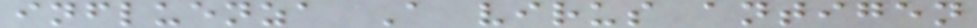influenza A virus antigen
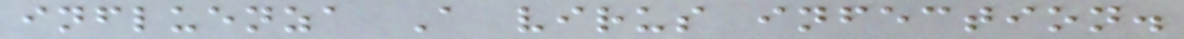influenza A virus infection.
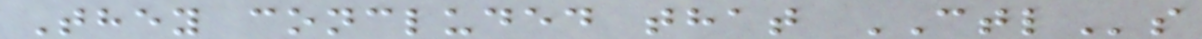They concluded that CTLs
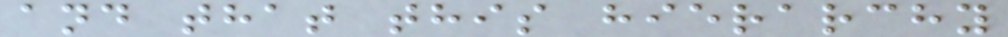and that this hierarchy
